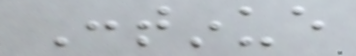Continue
